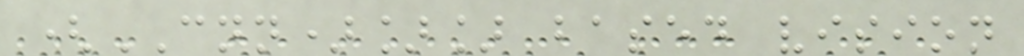(CNN)]] based vision
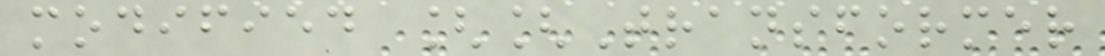modified [[Transformer
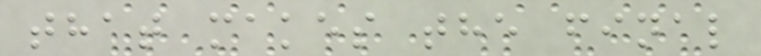that makes the final
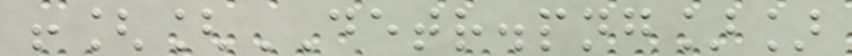![[DETR.png]]
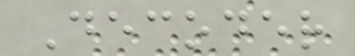Decoder
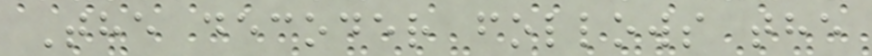The decoder follows the
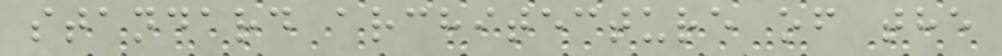standard architecture of the
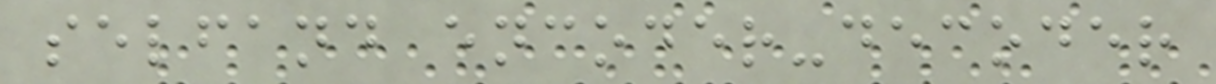selfand encoder-decoder
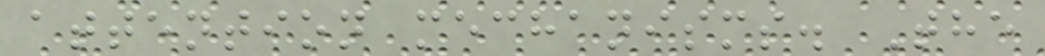attention mechanisms. The
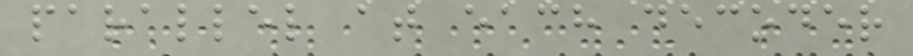parallel at each decoder
